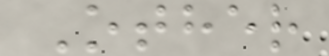Other
